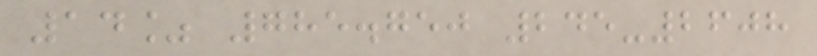14% 785.750 245-2608
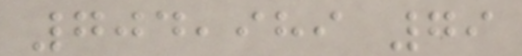704,989 79
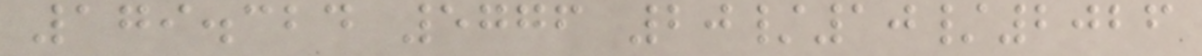179.324 5776 20/10/2026
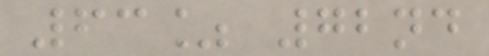63% 72nd
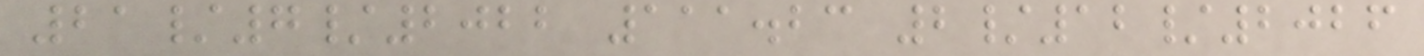21/7/2022 111.23 2/12/2026
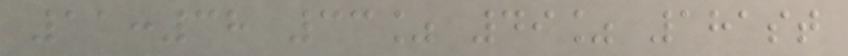11:38 33% 49% 181st
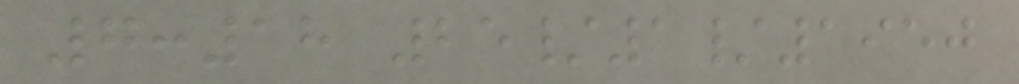7:18 25/1/1950
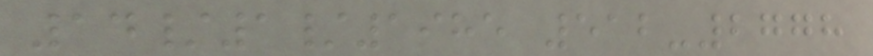14/1/1985 512-2778
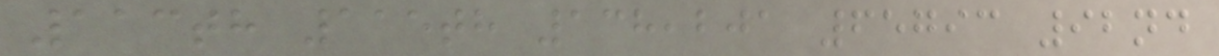113th 115th 138,201 65793 92nd
